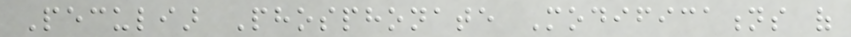Peculiar Phosphonate Modifications of
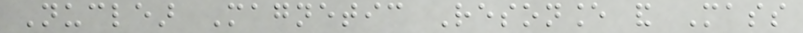Nuclear Magnetic Resonance and Mass
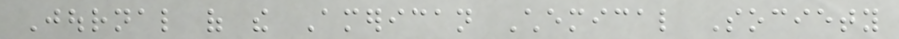Journal of the American Chemical Society
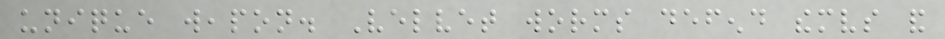unique weapon. Velvet worms defend themselves and
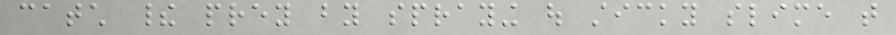catch their prey by spraying out sticky slime that
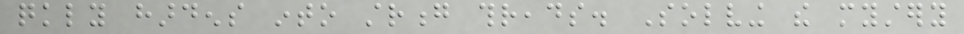quickly hardens into strong threads. Solving the mystery
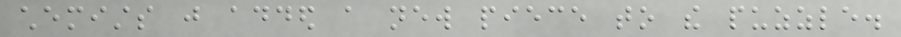chemists just added a new piece to the puzzle.
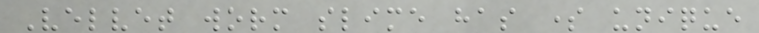Velvet worm slime has some unique
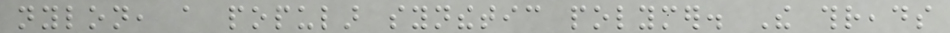nylon, a popular synthetic polymer. The threads
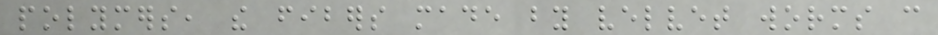polymers, the fibers made by velvet worms can
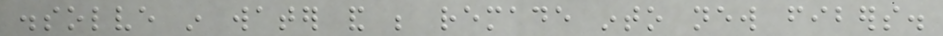dissolve in water and be remade into new fibers.
